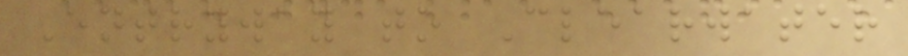Entryway to Clearwater
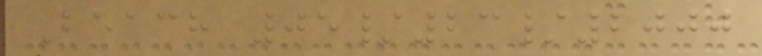Beach 05/23/2000
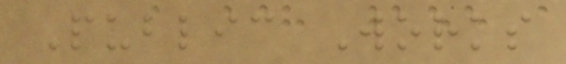Public Works
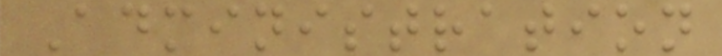Administration
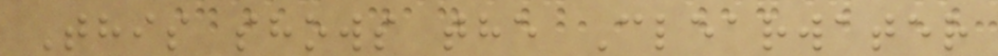This shows the Clearwater
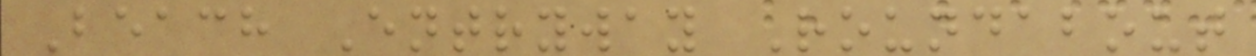Beach Entryway Roundabout
